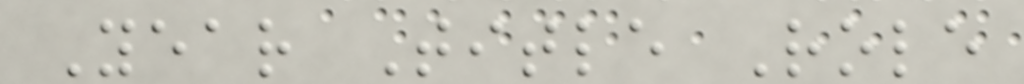Year Title Role
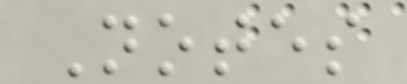Notes
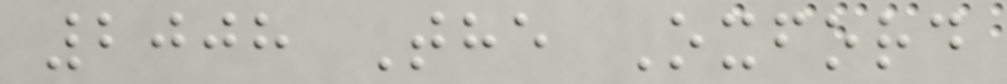2008 The Oxford
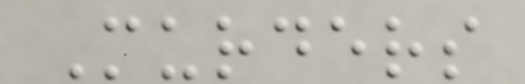Murders
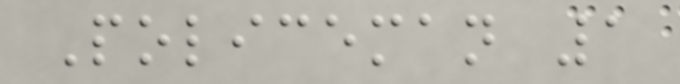Policeman 1
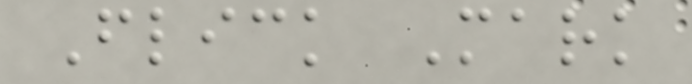Flick Mark
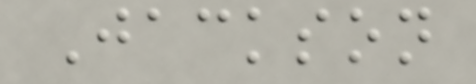Jackson
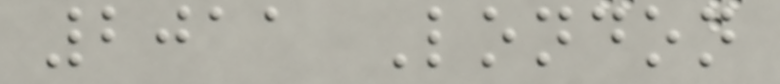2011 London
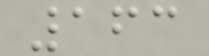163
